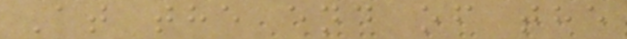At the end of the
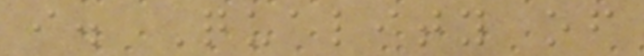i. Quality of
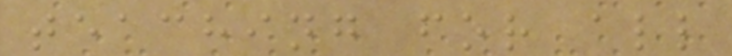teaching for all
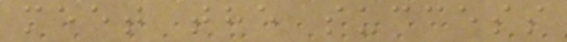meet the success
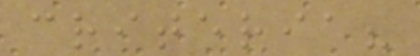criteria?
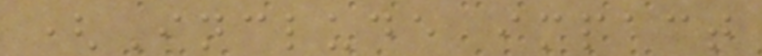(Include impact
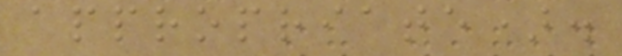appropriate).
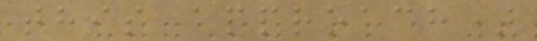this approach)
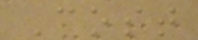Cost
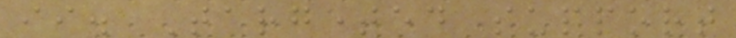ii. Targeted support
